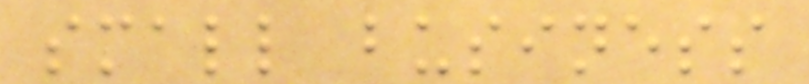small business
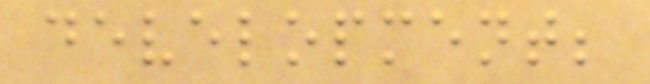development;
